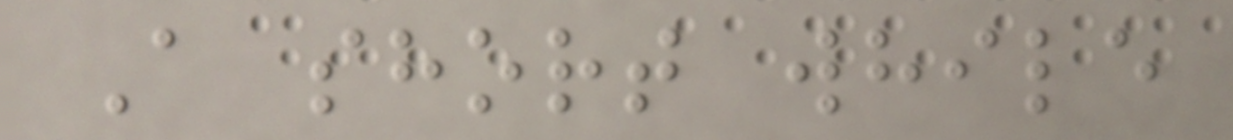A short while
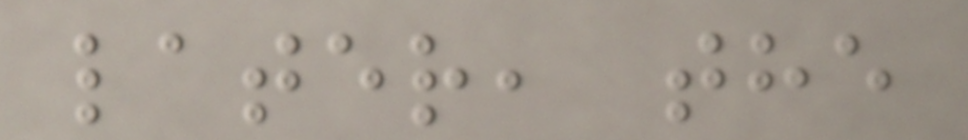later, the
